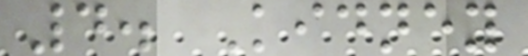4. Kidney
